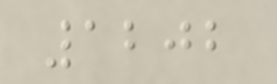1202
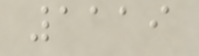1119
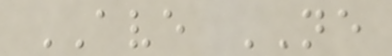AVE NE
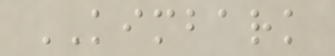KIMBARK
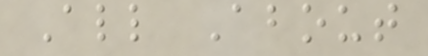All About
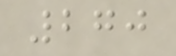270
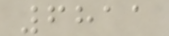6811
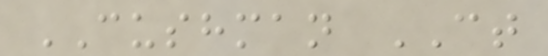CUSHMAN CT
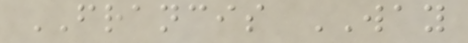FRANCIS WAY
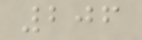206
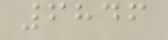6846
